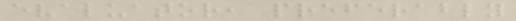evaluator, preferably
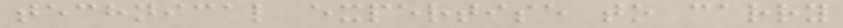technical expertise to carry
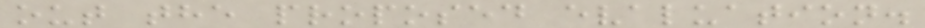out the proposed evaluation.
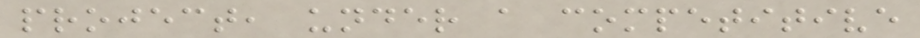project, under a competitive
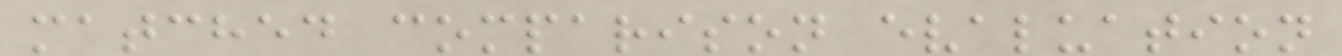matched comparison evaluation
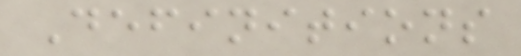Definitions
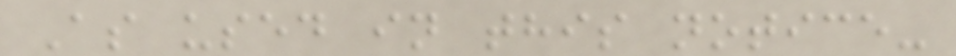As used in this notice-
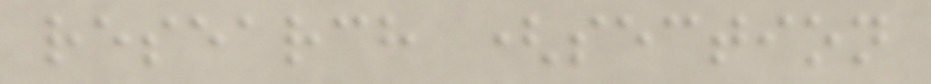research (section
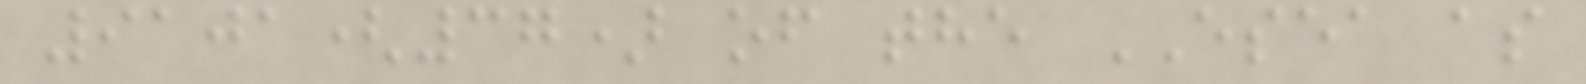9101(37) of the ESEA as
